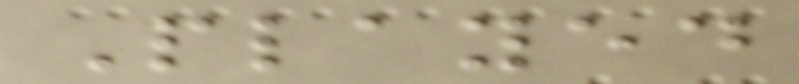Played
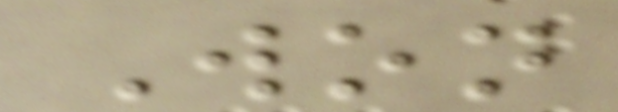Won
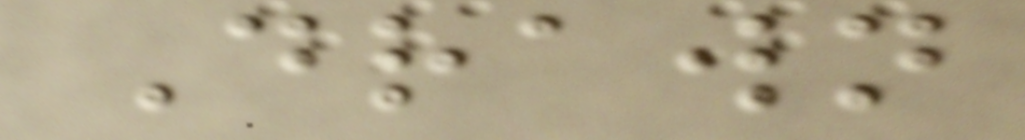Drawn
